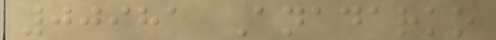00981 Anadarko
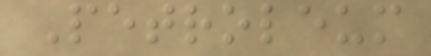Petroleum
